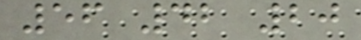56 42 20
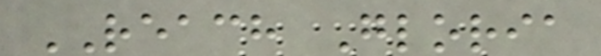REACH Gloria
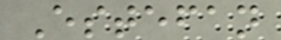Estefan
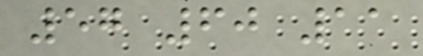57 60 11
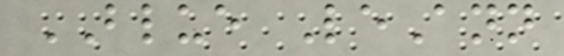BLUE LeAnn
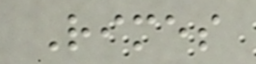Rimes
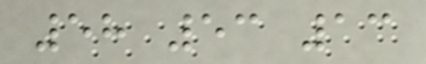58 53 13
